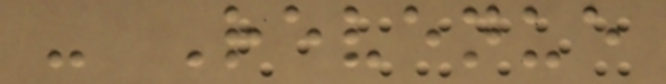- Revenue
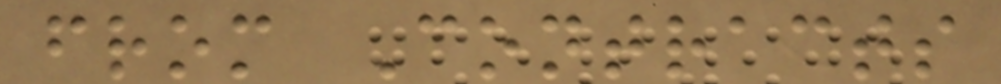from Contracts
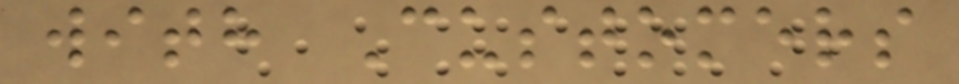with Customers
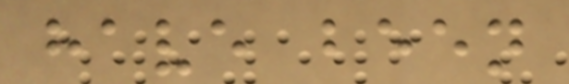have been
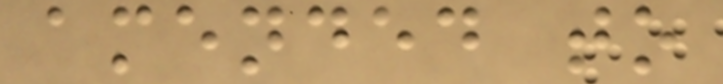amended to
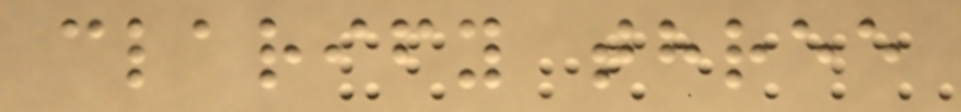clarify three
